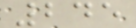245
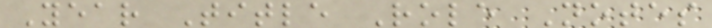Year Title Role Notes
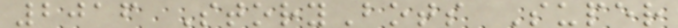2016 StoryBots Super
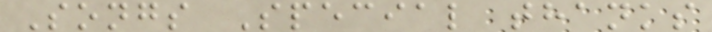Songs Special thanks
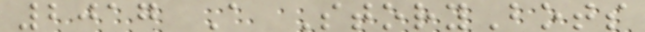2017 A StoryBots
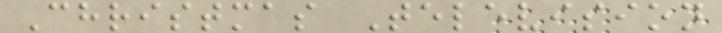Christmas Television
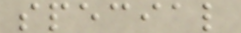special
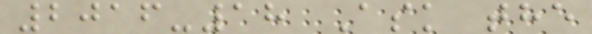2016-18 Ask the
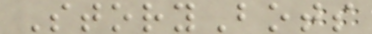StoryBots
